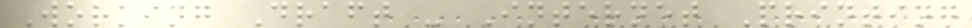Working Draft - Internet Printing
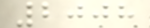2008
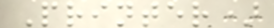Printer)
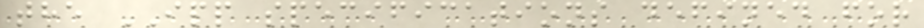the IPP specifications defined for
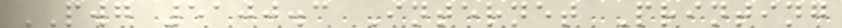PWG 5100.3 Internet Printing
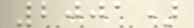2001)
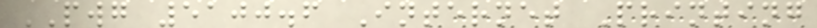PWG 5100.6 Internet Printing
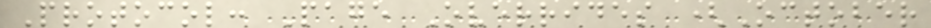Protocol: Page Overrides (October
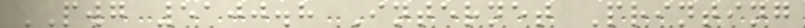PWG 5100.8 Internet Printing
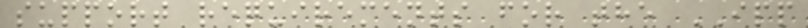support requirements for the IPP
